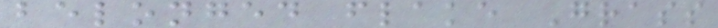belonged flake Grass
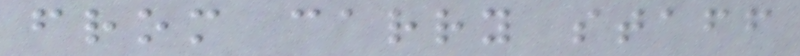from carry staff
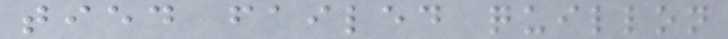tied failed quillon
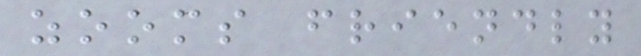zooms friendly
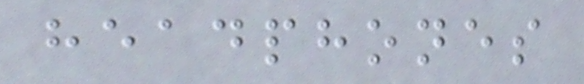headphones
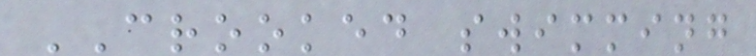CROOKED swimming
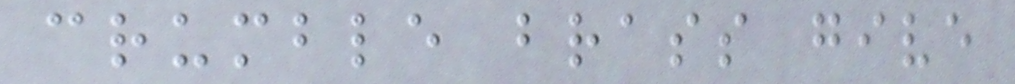crumble brass give
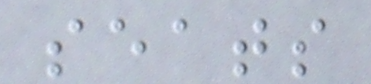seats
